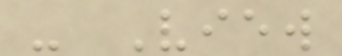- View
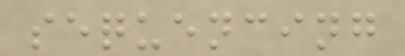sequencing
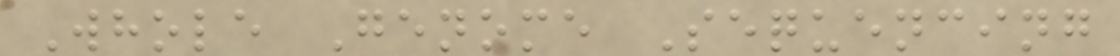Whole Genome Sequencing
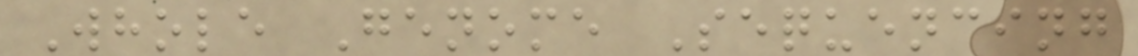Whole Genome Sequencing
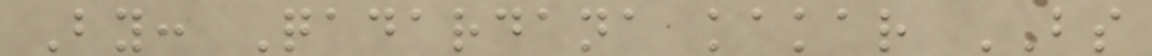By: Qadardana kakar BS
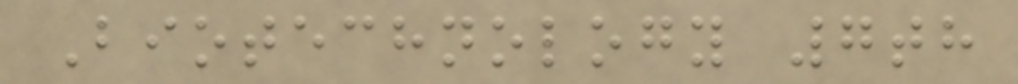Biotechnology 7th
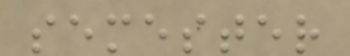semester
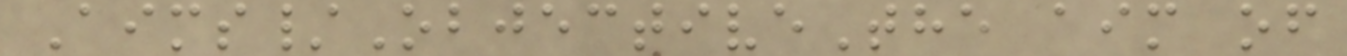Aims/ObjectiveThe aim of
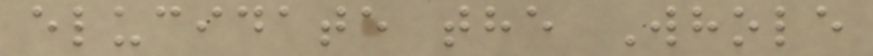elucidate the Whole
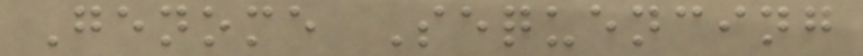Genome Sequencing
